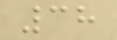38
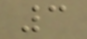3
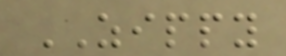ZIPPY
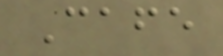Cafe
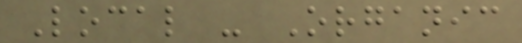Local - Organic
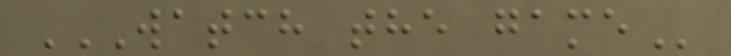WATCH THE GAME
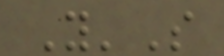Y'S
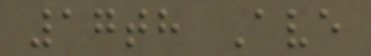17th Ave
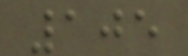105
